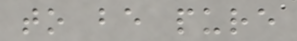to be pure
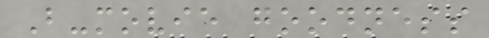B-movie goodness
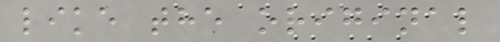like the original
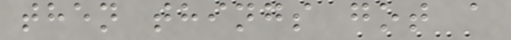then things got a
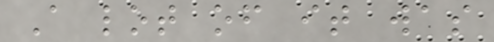A lot of it was
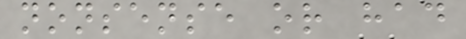nonsense or had
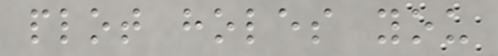plot holes you
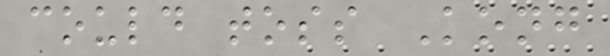could toss Kong
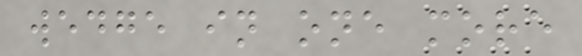wedge in one more
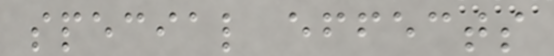special effects
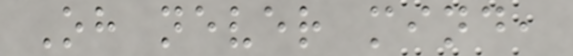Oh never mind,
